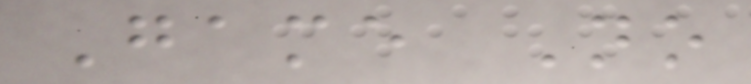Game No
